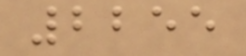2255
